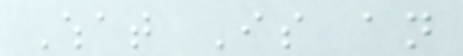What Is an
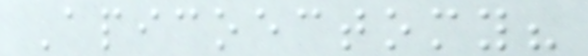Apicoectomy?
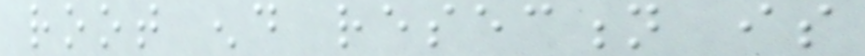root end resection is
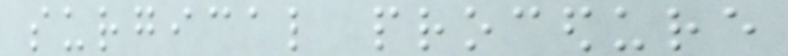surgical procedure
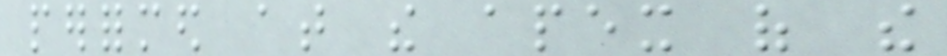performed at the apex of the
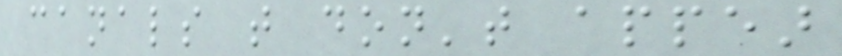canals that don't appear
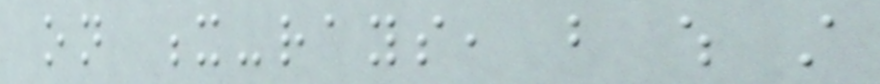on x-rays, but which still
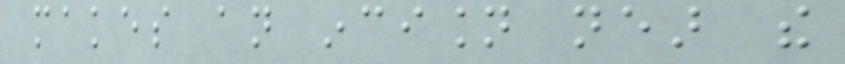makes an incision near the
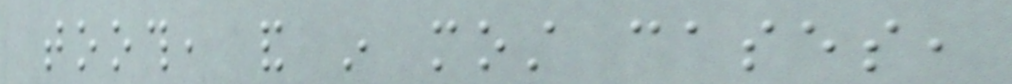tooth, and in most cases,
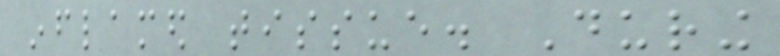inflamed tissue. During
